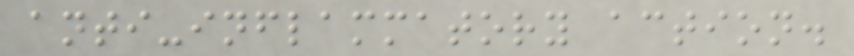anti-inflammatory action.
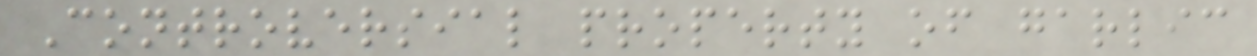Controversial property of garlic
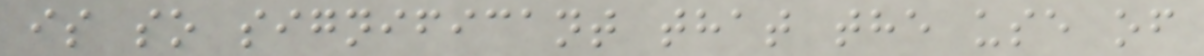is so significant that the use of
